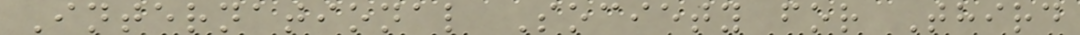International Society for Third
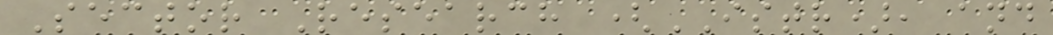Sector Research (ISTR), and
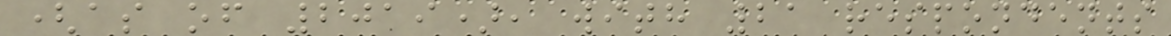(as of 2019), with 21 respondents
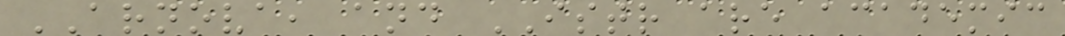ARNOVA, and ISTR are academic
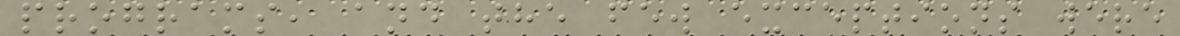programs, and the few exceptions were
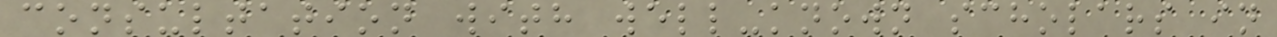consultation with well-known scholars in
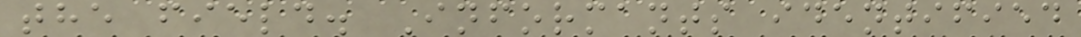the field. Informants identified
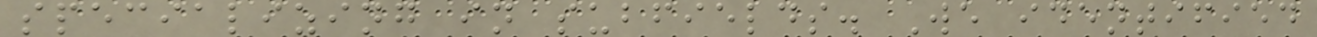specializing in subfields. We identified
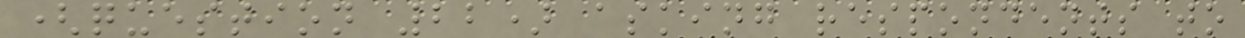(question 22) asking respondents to
